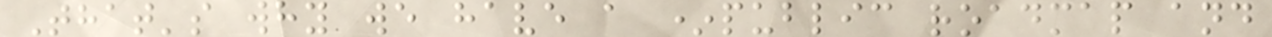That's why we have a *public roadmap and
